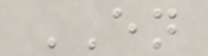EN
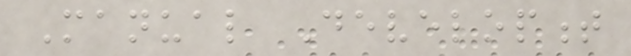Manual Development
